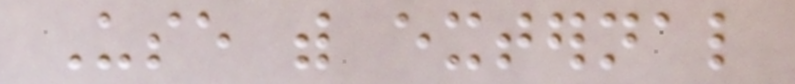Use with external
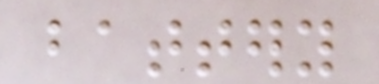battery
